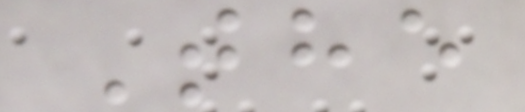The
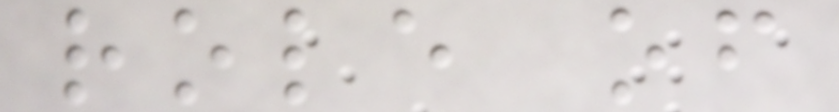role of
